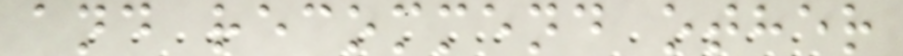and recommend other
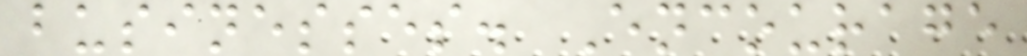businesses. Encourage
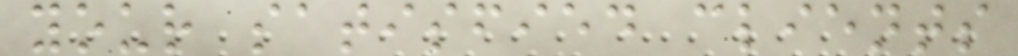your satisfied clients
